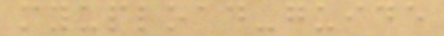myupload-guide
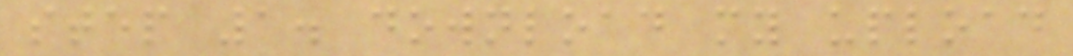step 1. download my upload
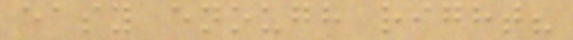easy enough right?
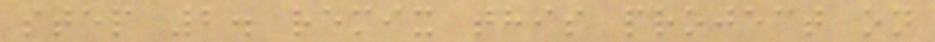step 2. remix this project on
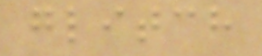glitch
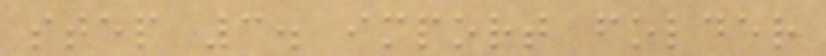step 3. import folder
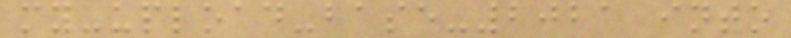my-upload-base-2021 into
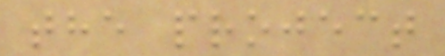the project
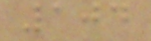104
